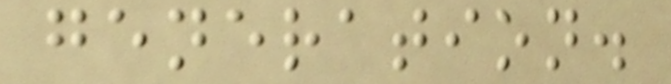generation.
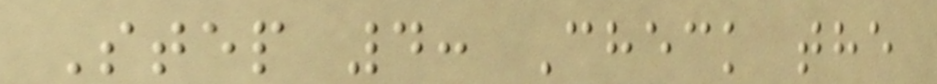Step 4: Check the
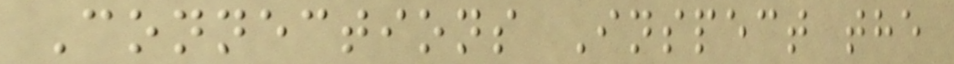Connections Inspect the
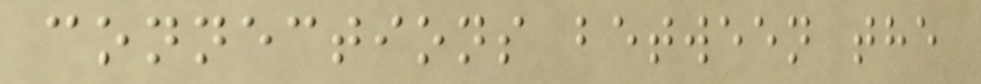connections between the
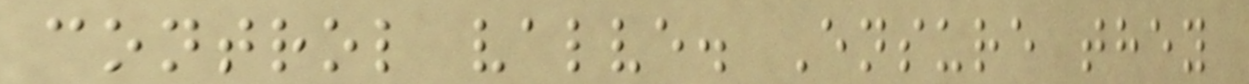control valve. Ensure they
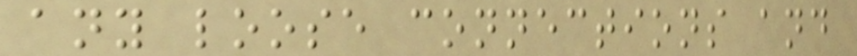any loose connections and
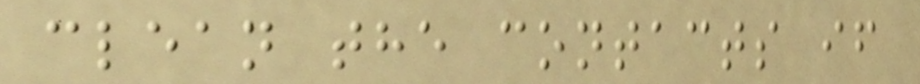clean the contacts if
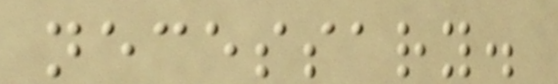necessary.
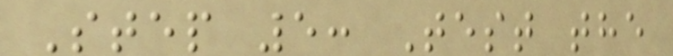Step 5: Test the
